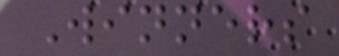Winners
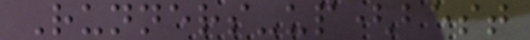Runners-up(best
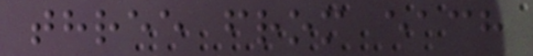three from each
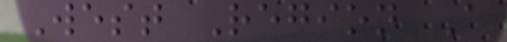West Region A
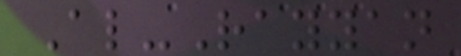Al-Rayyan
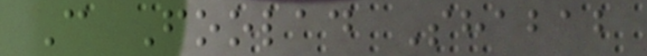C Foolad Shabab
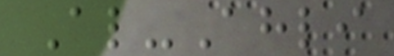Al-Ahli
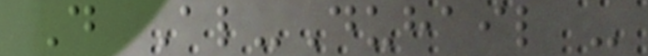D Al-Duhail -
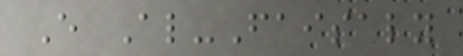E Al-Faisaly
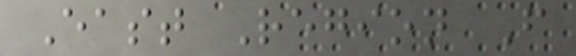East Region F
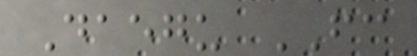Daegu FC
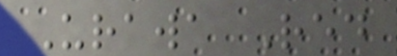Urawa Red
